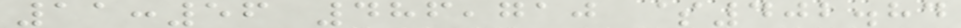11:56 486,710 $402.84
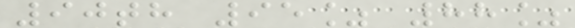90th 95% 88%
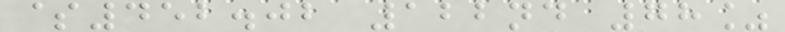$452.02 122nd 78%
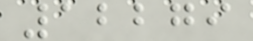12279
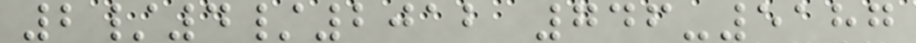2/4/2012 746-5187
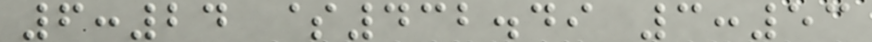6:24 $432.49 3:53
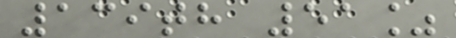139th 51%
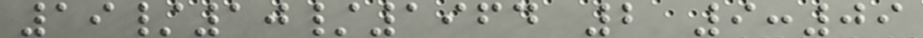19/10/1964 2 9:09
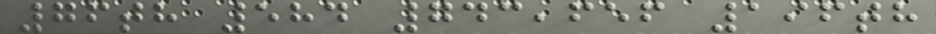76th 584 743,656 196th
